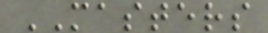MASTERS
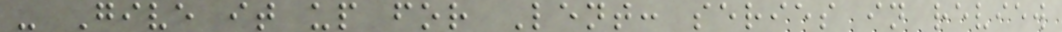- Give it up for Lent: series in review
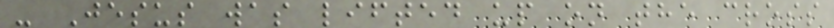- Jesus was lifted up on the cross
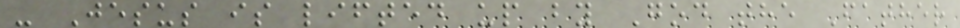- Jesus is lifted up by God the Father
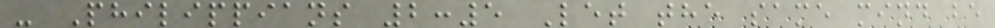- Philippians 2:5 Let the same mind be
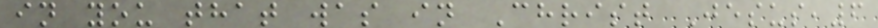in you that was in Christ Jesus,6
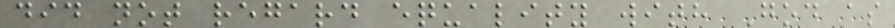did not regard equality with God as
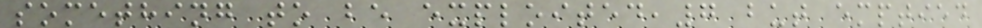something to be exploited,7 but emptied
